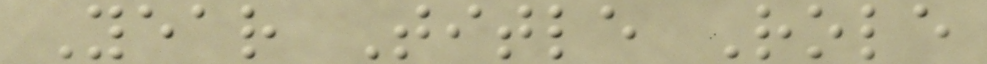Year Title Role
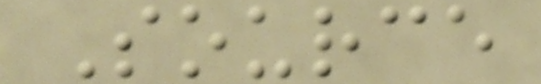Source
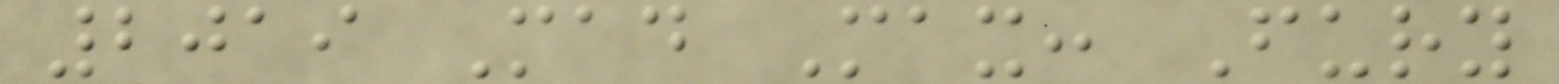2019 Mad Max: Fury
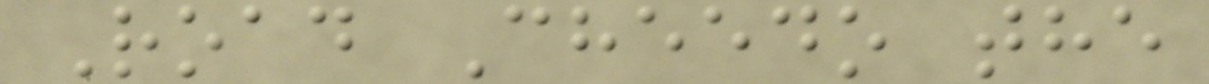Road Cheedo the
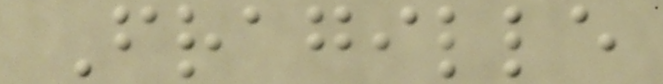Fragille
